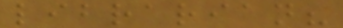librarian?
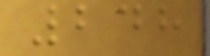248
